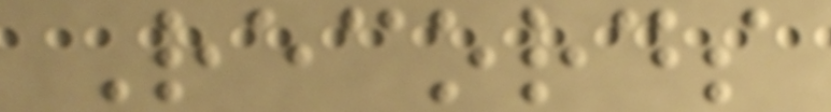Records
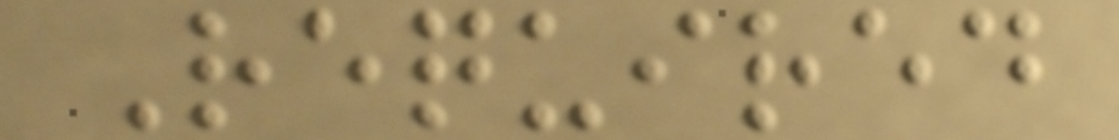Required
